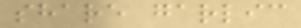share garlic
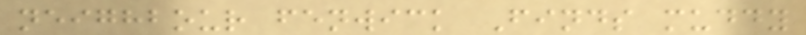neighbour fenwick Finds muddy
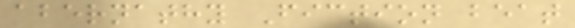abernathy Fiction beat
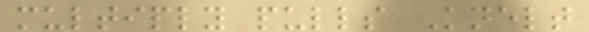multiply pulls Knelt
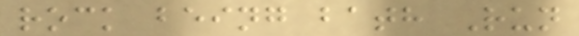rock being bath Run
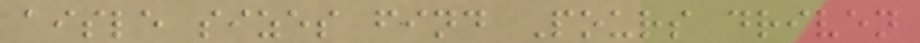aisle sizes find Pours driven
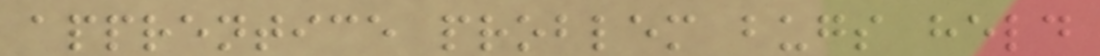apprentice problem bugs held
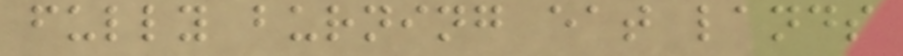fully burning eat lands
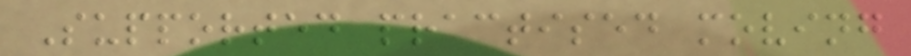Supported practised moving
